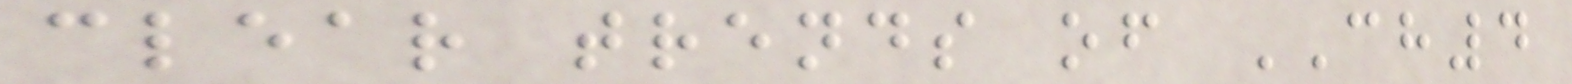clear trends of CH4
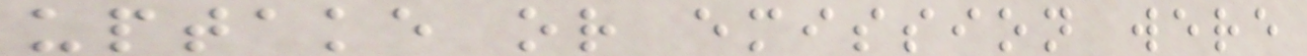uptake or emission were
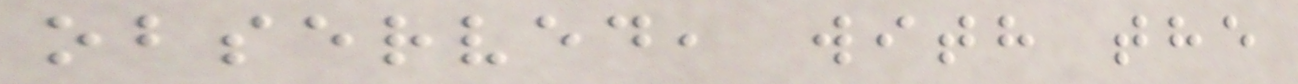observed, with the
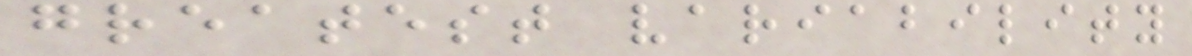greatest variability
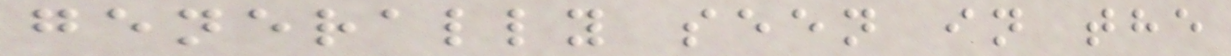generally seen in the
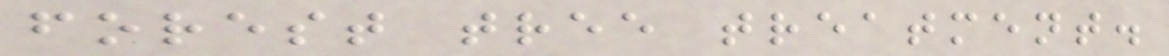forest tree treatment.
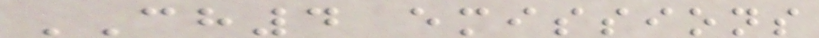CH4 emissions
